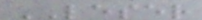LESER
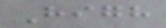High
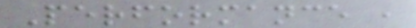Performance ,
